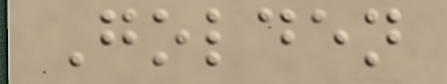Golden
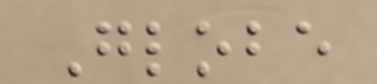Globe
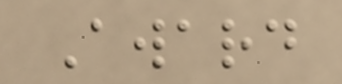Award
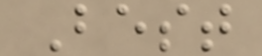Best
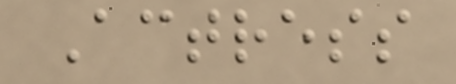Actress
